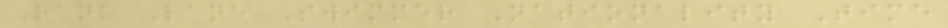Rank Lane Swimmer Nationality Time
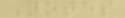Notes
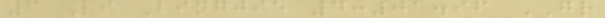3 Li Bingjie 4:01.96 GR
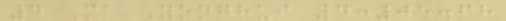4 Ma Yonghui 4:05.68
